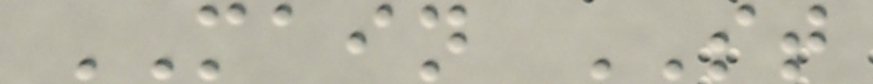MAIN ST
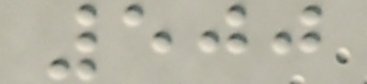500
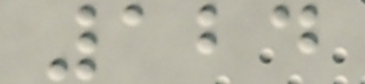124
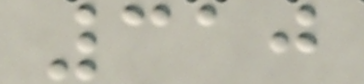310
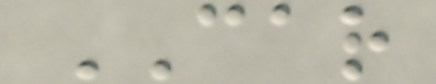CAR
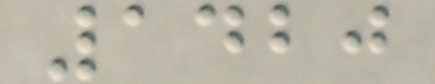1420
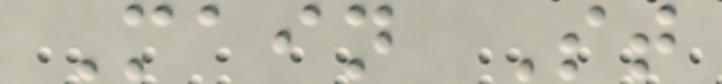Main St
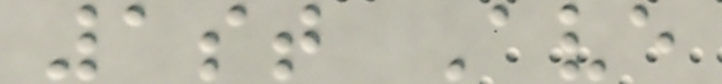1st Ave
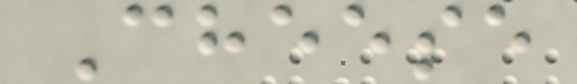Cheese
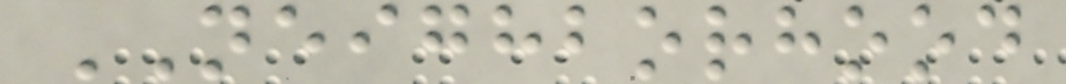NEIGHBORHOOD
